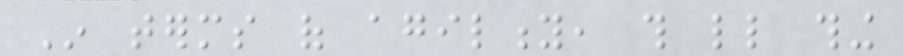In terms of agility, this little thing
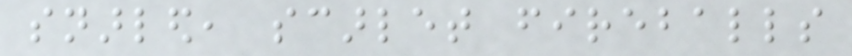snarled, scarlet fireballs
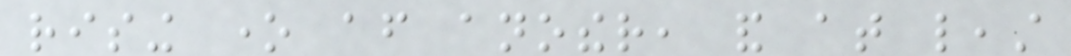rising one after another, and at least
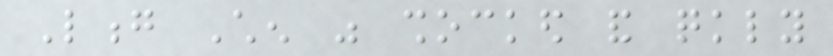Long Chen was shocked and quickly
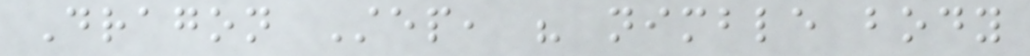Dragon Step, his nimble body
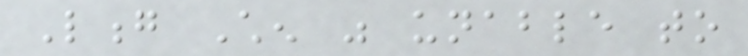Long Chen was unable to
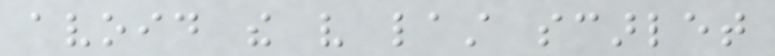avoid the very last scarlet
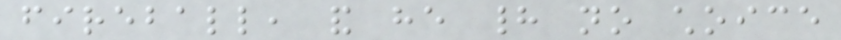fireball, and he had no choice
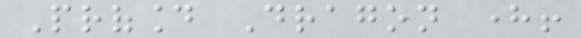Profound Dragon here!
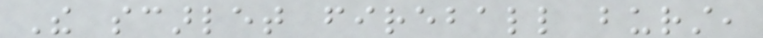The scarlet fireball burst,
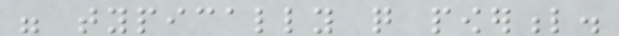were typically quite powerful.
